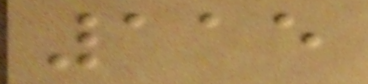115
